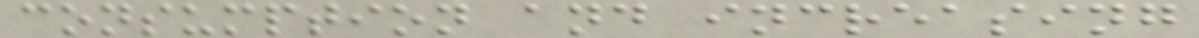consumption and increasing
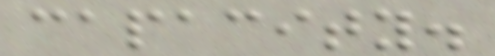capacity.
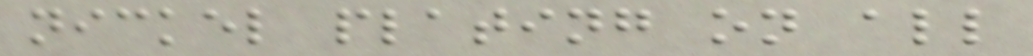nickel plating on all
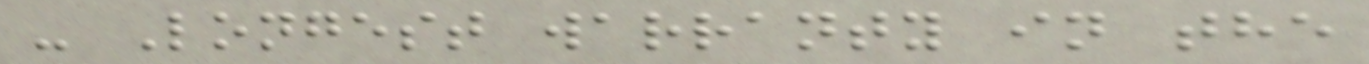- Longest warranty in the
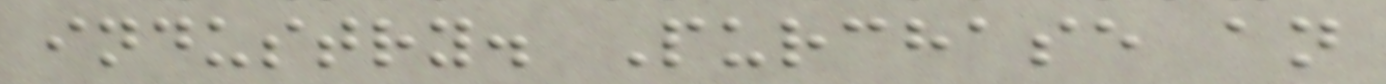industry. Purchase an
